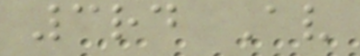3rd Av
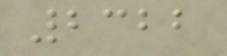2322
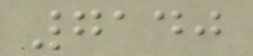7140
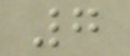7
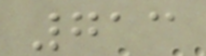713
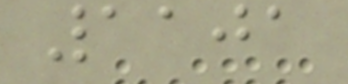1101
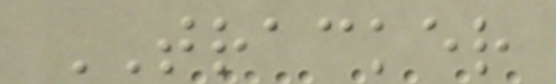TRACKER
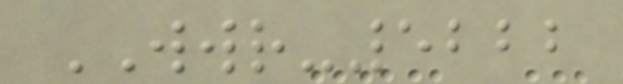WWR-5222
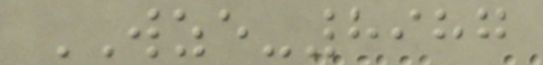WZE-8987
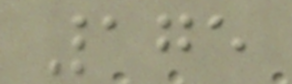175
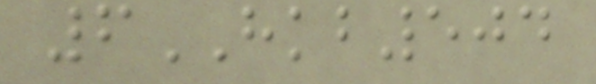6HKB504
